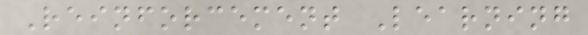Reinforcement Learning
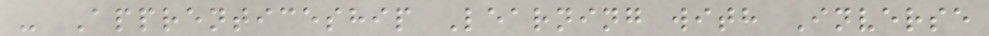- Apprenticeship Learning with Inverse
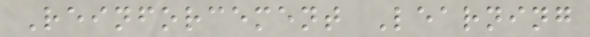Reinforcement Learning
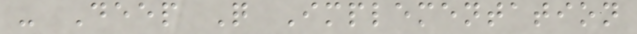- Deep Q Implementation
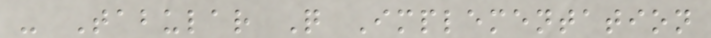- Tabular Q Implementation
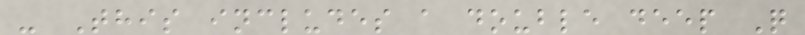- This includes a double deep Q
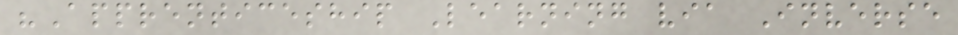"Apprenticeship Learning via Inverse
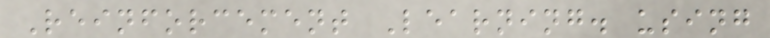Reinforcement Learning. using
